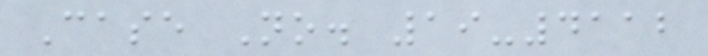Case No. 19-4112
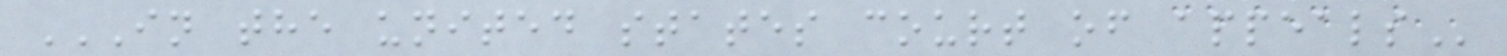IN THE UNITED STATES COURT OF APPEALS
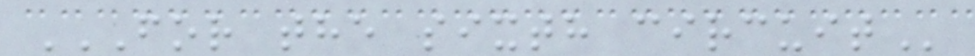FOR THE SIXTH CIRCUIT
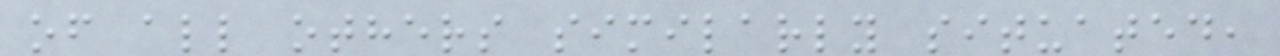of all others similarly situated,
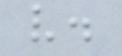v.
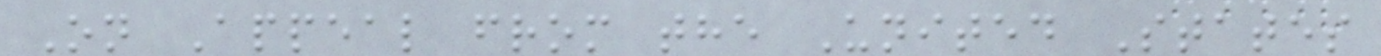On Appeal from the United States
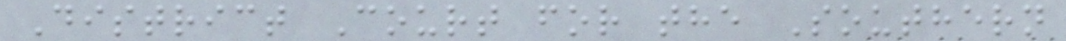District Court for the Southern
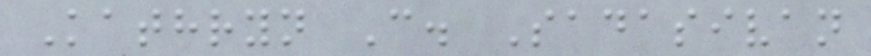Kathryn C. Sadasivan
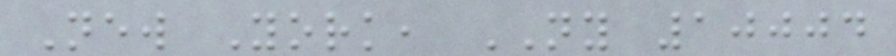New York, NY 10004
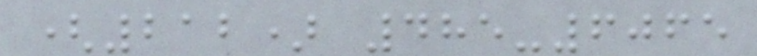(212) 485-6065
